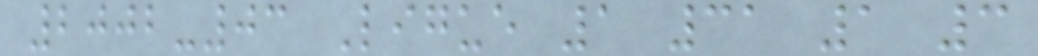2002-03 Ligue 1 31 1 3
